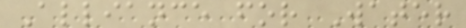Alliance for Water
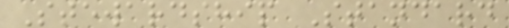Stewardship Standard
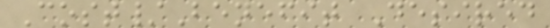Cost/Benefit Desired
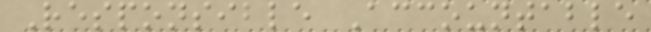Responsible Accountable
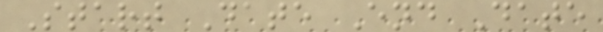Start Date End Date
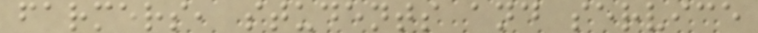farmers, students and service
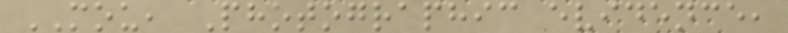MOU, Photographic evidence,
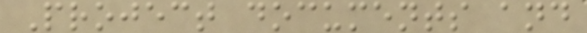Project documents and
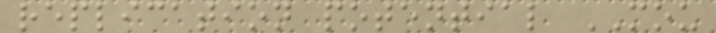replication potential MOU
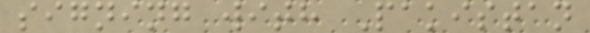signing with Pakistan
